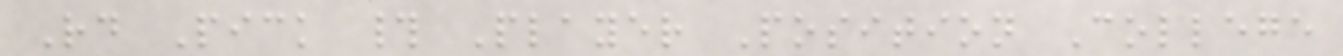Rd Pick # Player Position College
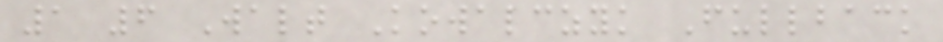1 6 Walt Kowalczyk Fullback
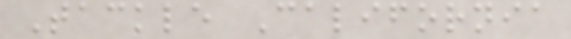Tackle California
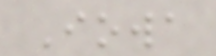Iowa
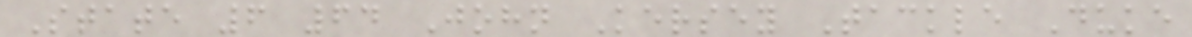State 6 64 John Kersey Tackle Duke
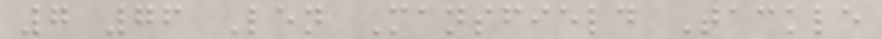7 76 Len Mansfield Tackle
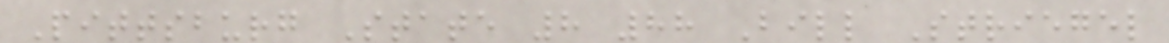Pittsburg State 8 88 Bill Striegel
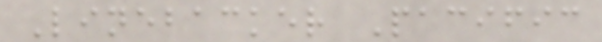Linebacker Pacific
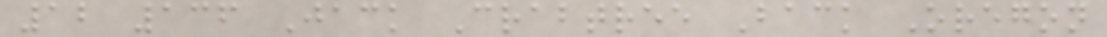12 136 Jack Crabtree Back Oregon
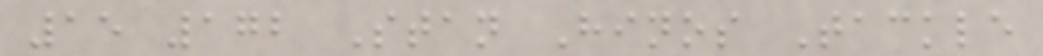15 172 Stan Hinos Tackle
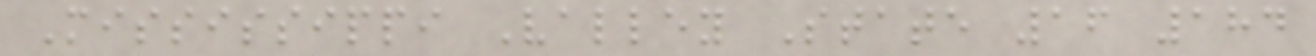Mississippi Valley State 16 184
